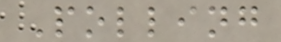Polling
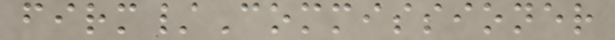firm/Commissioner
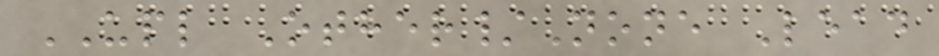UPL Other/None Lead
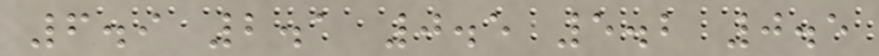6.9 2.1 0.5 5.2 0.5
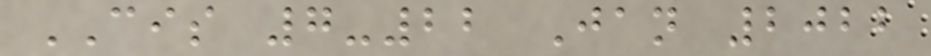CIS 7-22 Jan 2022
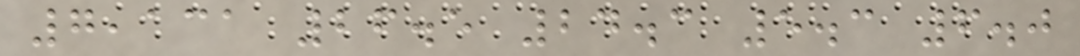7,131 26.5 24.3 5.3 6.0
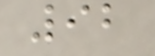92
